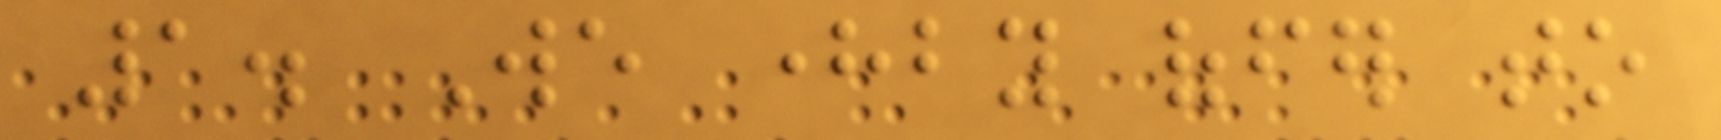1. We hereby offer to
